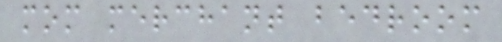mom merchant bedroom
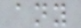any
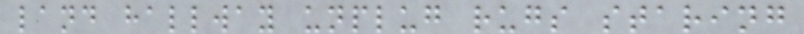land hallway unplug rugs staring
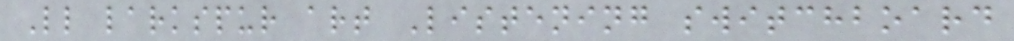Ll larkspur art Listening switchboard
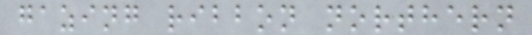gazing ribbon northern
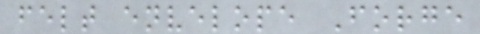felt envelope Forge
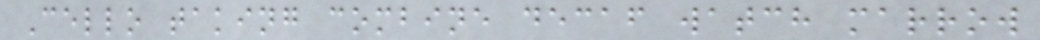Cello taking combine decaf watch marrow
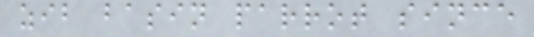zib basin parrot since
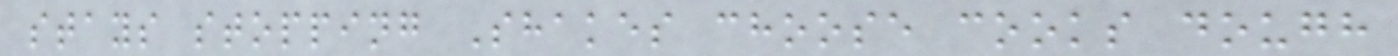stays stopping Shakes choose cooks dough
